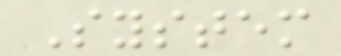System
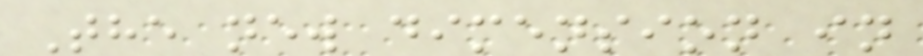The new dimension in
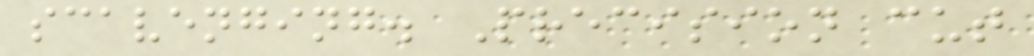scavenging. Precision cut
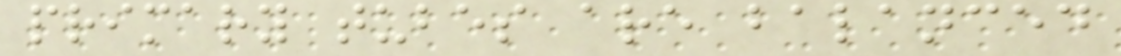primary tubes are balanced
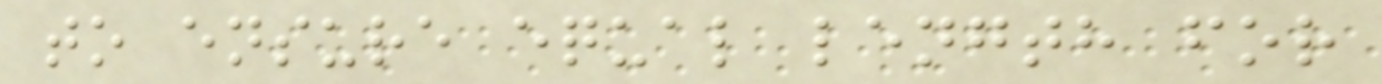to ensure equal length for
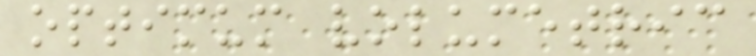optimum volumetric
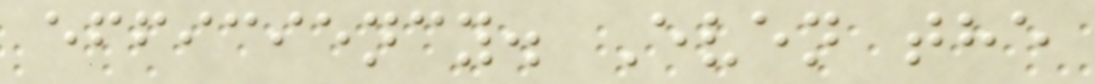efficiency. Even the
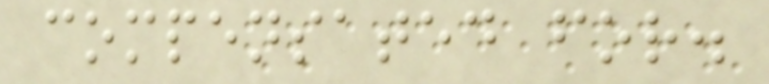compensated for.
